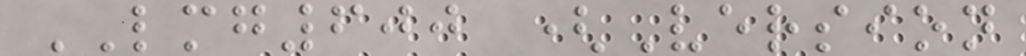LMG600 (Version
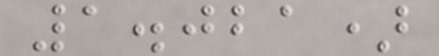1.021)
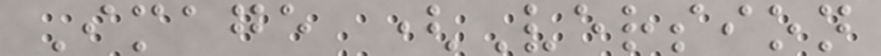Image (Version
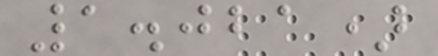1.021)
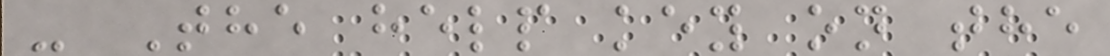- The help key on the
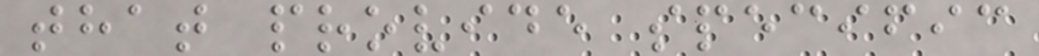that provide specific
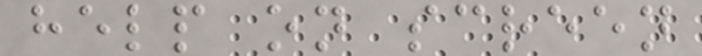help on screen
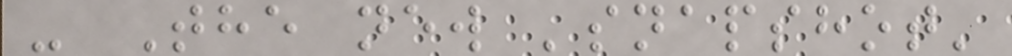- The new 'snapshot'
